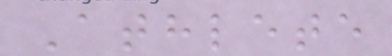Athlete
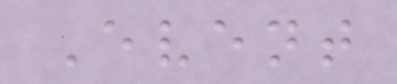Event
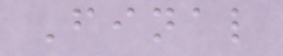Final
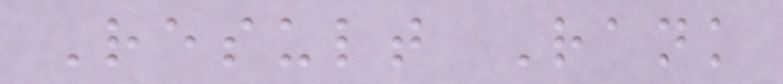Result Rank
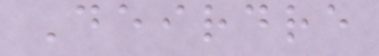Deirdre
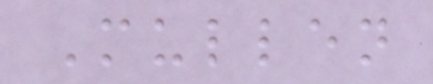Mullen
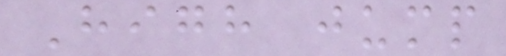High jump
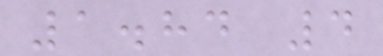1.84 4
